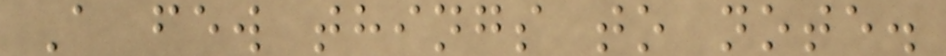A few things to note.
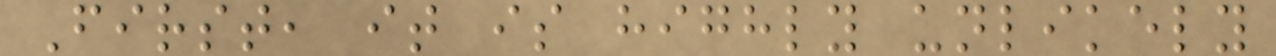First, it is highly unlikely
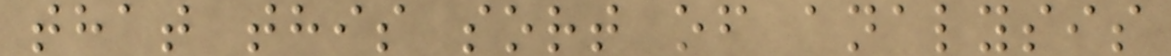that this sort of analysis
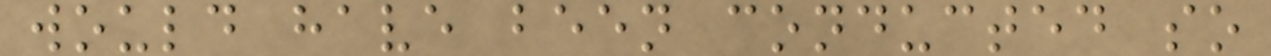would have been conducted so
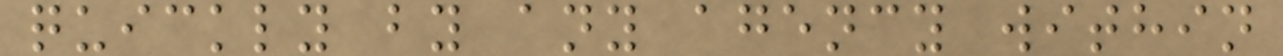quickly by any agency within
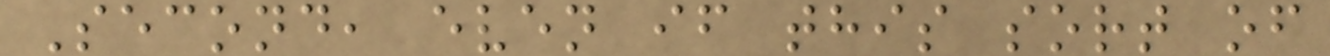Second, even if this sort of
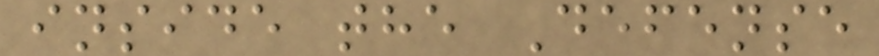inside the Defense
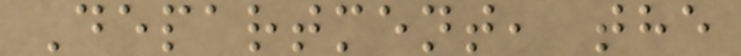Department, the
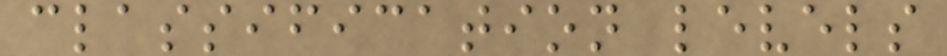classification levels
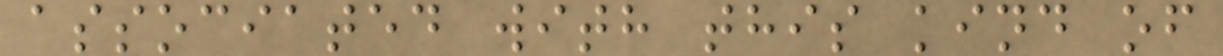associated with this kind of
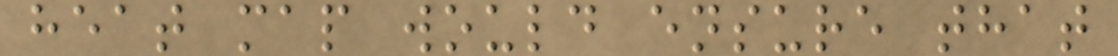heat map would ensure that
